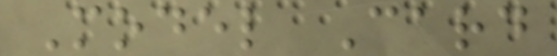Model Card
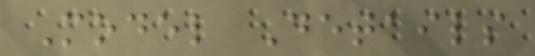Model Details
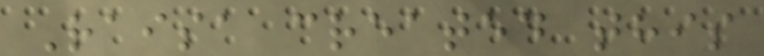Raisa created this
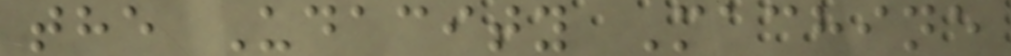the Udacity Machine
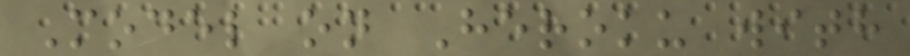Model on Heroku with
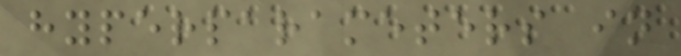hyperparameters in
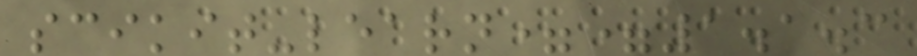scikit-learn==1.1.3
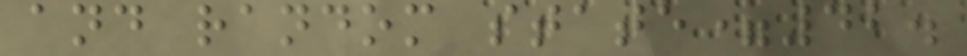and random state=42.
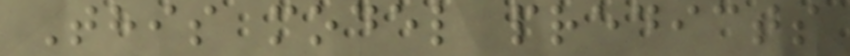This model predicts
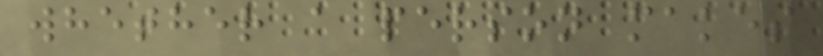whether a person makes
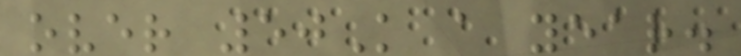over 50K a year.
